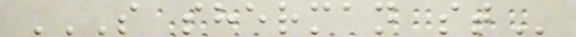S SHERMAN ST
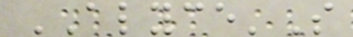ALYCE'S
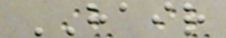HAIR
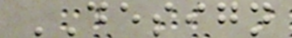DESIGN
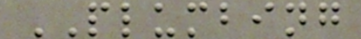PLUMBING
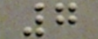7
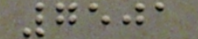7501
